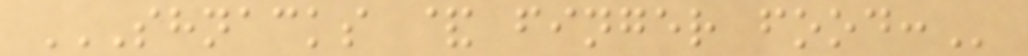SHNACKS & FINGER FOOD:
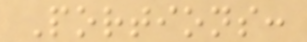Portions:
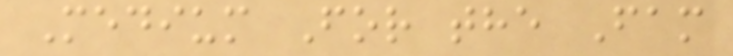Medium For the Fam
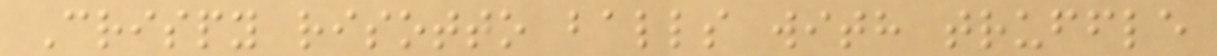Crispy risotto balls with truffle
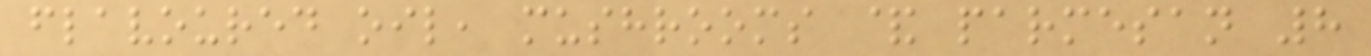flavoured oil, mushrooms & parmesan 8
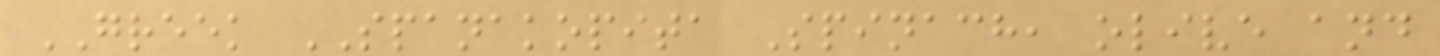GREEK SPANAKOPITA Spinach, olive and
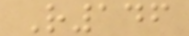R146
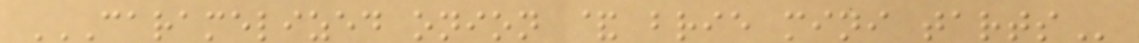CARAMELIZED ONION & BRIE MINI TARTS
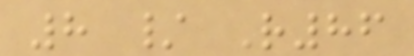8 / R86
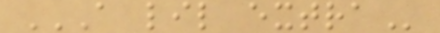A LIL EXTRA
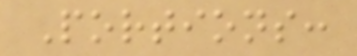Portions:
